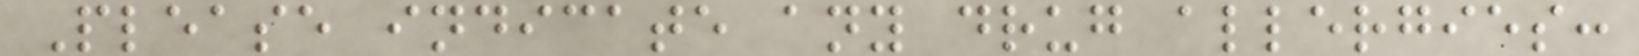Please indicate any drug allergies:
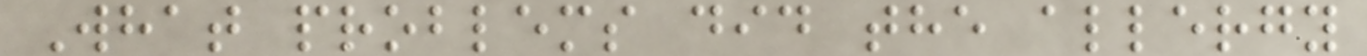What problems did the allergy
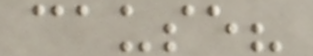cause?
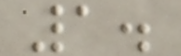1.
